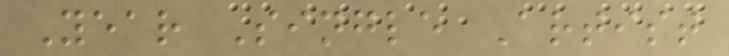Year Single Artist
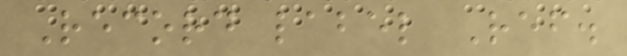Record label Ref.
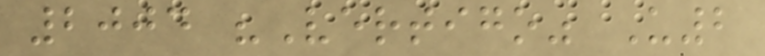2004 "Vertigo" U2
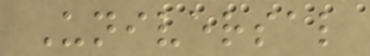Universal
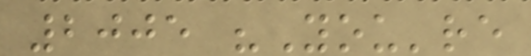2005 "You're
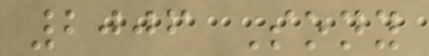2006 Sony
